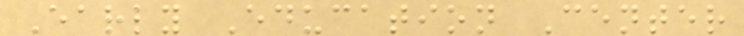Early Education Center
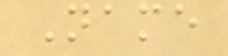Name
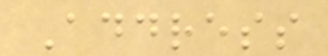Address
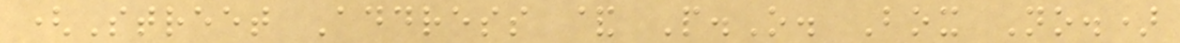(Street Address & P.O. Box No.)
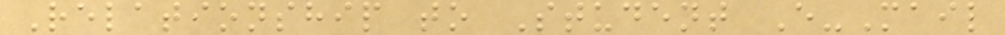Relationship to Student E-Mail
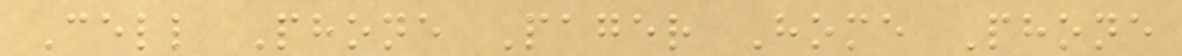Cell Phone Pager Home Phone
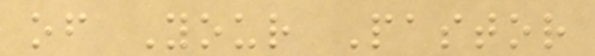of Your Pastor
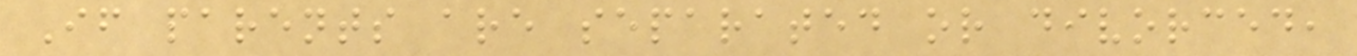If parents are separated or divorced,
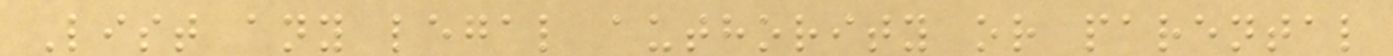List any legal authority or parental
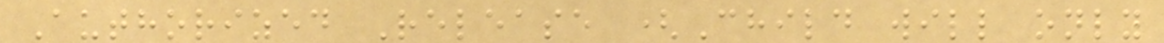Authorized Release (Child will only
